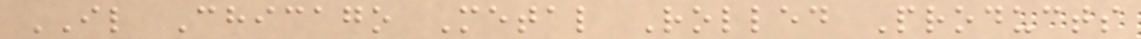IL Chicago Metal Rolled Products
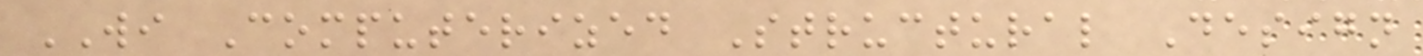WI Computerized Structural Design
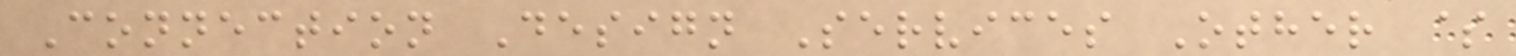Connection Design Services Other $
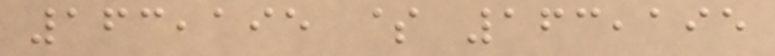163,195 $ 163,195
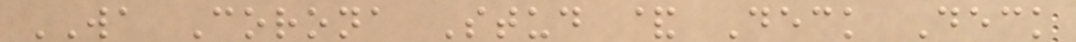WA Corona Stud & Deck Deck
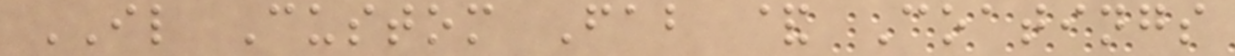IL Custom Fab & Coatings
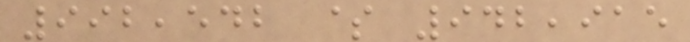992,542 $ 942,915
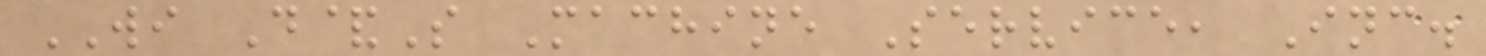WI D&S Machine Service, Inc.
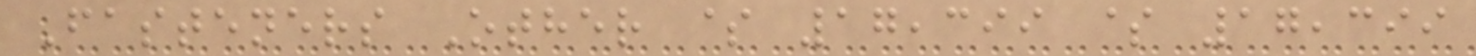Fasteners Other $ 17,399 $ 17,399
